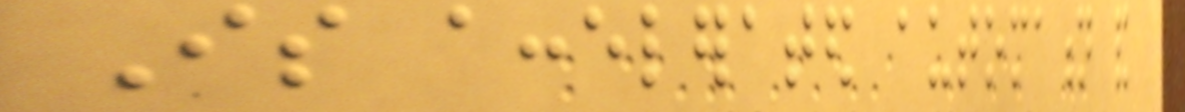Is accelerated automation and
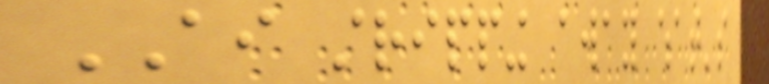AI stripping away what's
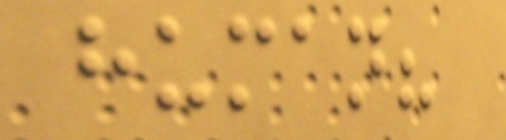human?
